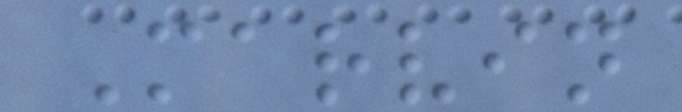Marvin
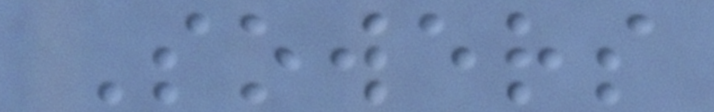Sowers
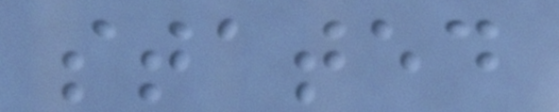stated
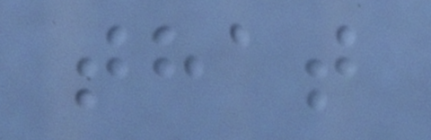that
